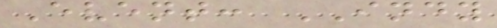Event: INDY
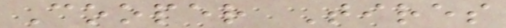Cooper Tires
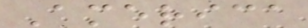America
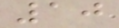10
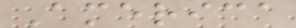America
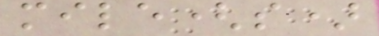mile(s)
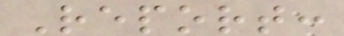Report:
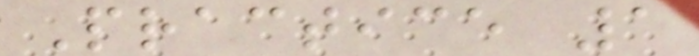Practice 1
